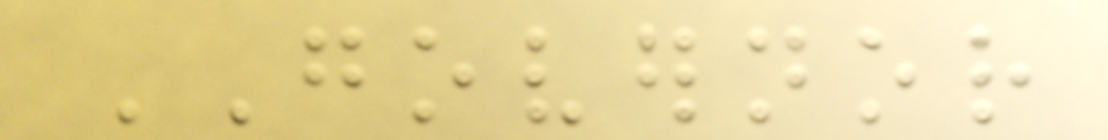GOVERNOR
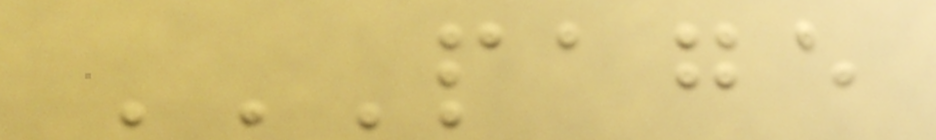PAGE
